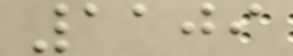1109
